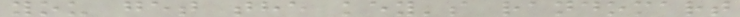you get the key's randomart
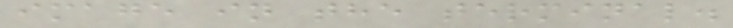image in the terminal.
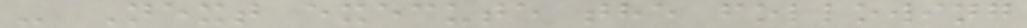- Next execute the following
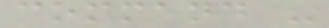command -
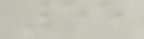55
